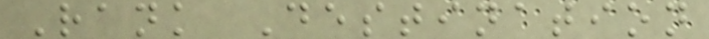Rank Destination
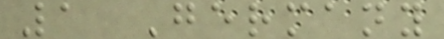1 Germany
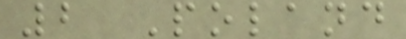2 Poland
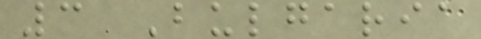3 Bulgaria
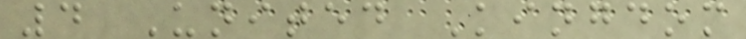4 United Kingdom
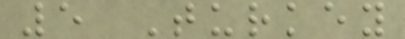5 Turkey
